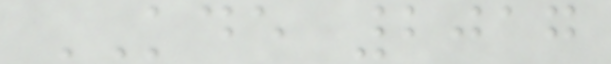KDE 2017
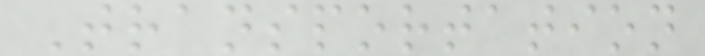Transportation
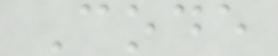Code
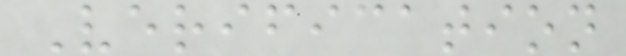Verification
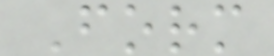Form
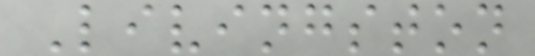Livingston
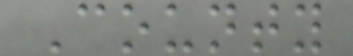County
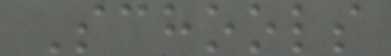Schools
